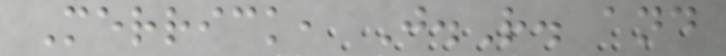Merrick, J.R. and
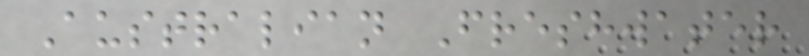Australian Freshwater
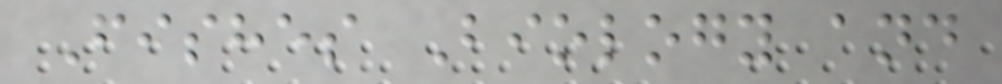Fishes Biology and
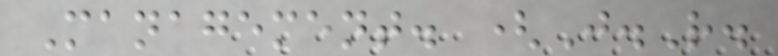Management. (J.R.
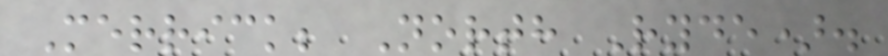Merrick; North Ryde).
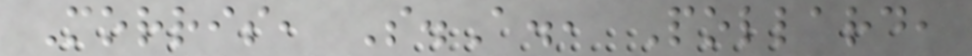Morris, S.A., Pollard,
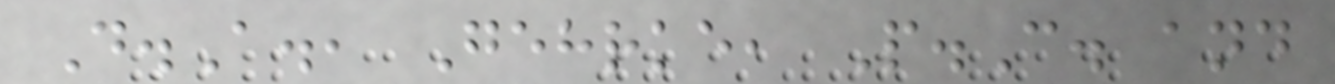D.A., Gehrke, P.C. and
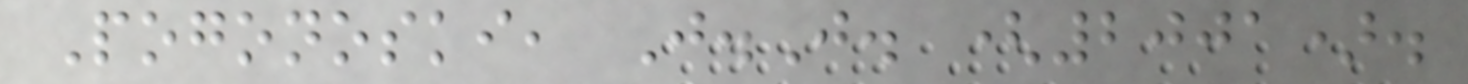Pogonoski, J.J. (2001).
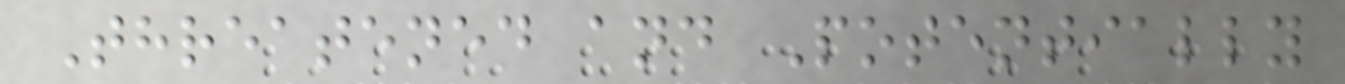Threatened and Potentially
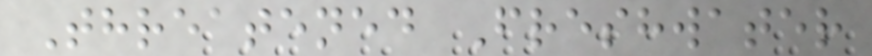Threatened Freshwater
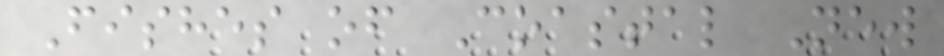Fishes of Coastal New
